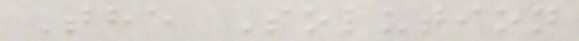The Solution
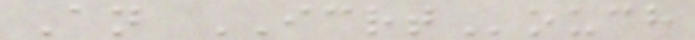An ICRTouch
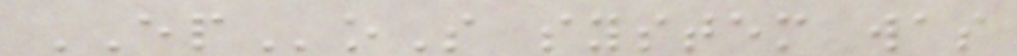EPoS system was
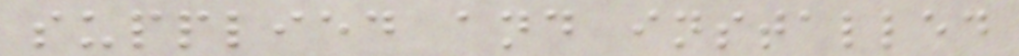supplied and installed
